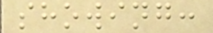showing:
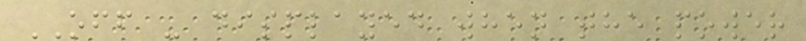OFF - displayed when the power
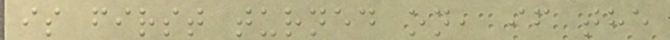is first turned on, if the
